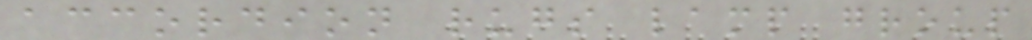accordion rugs lamp group
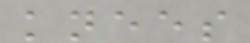knees
